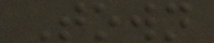Town
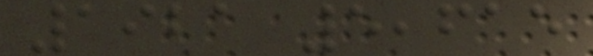1921 5,615
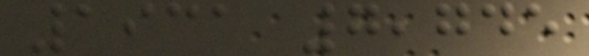1931 7,745
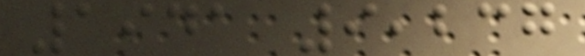1941 9,237
